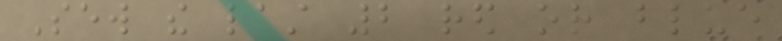Sew the last 2 red or blue
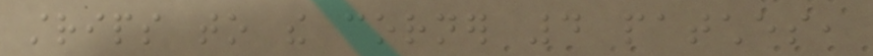strips to the corner 4 patches,
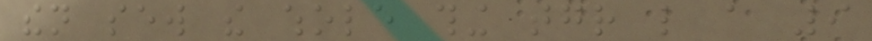then sew the whole thing together like a 9
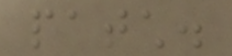patch.
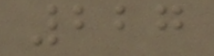227
